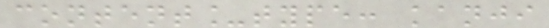content_type: kanji
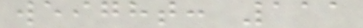weight: 111
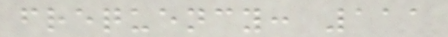frequency: 111
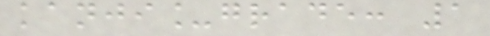kanji_grade: 1
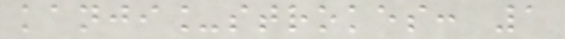kanji_strokes: 1
